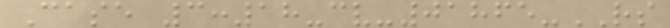Case 3:18-cv-01865-RS
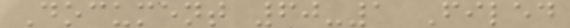Document 60-1 Filed
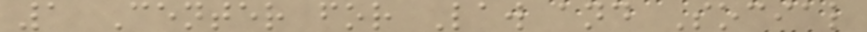1 Center for Law and Social
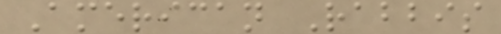American Rabbis
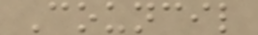Council
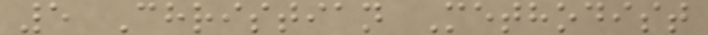5 Christian Methodist
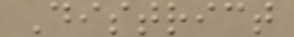District
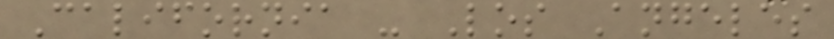California - Los Angeles
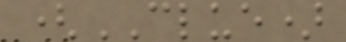(CLUE)
